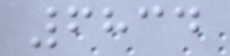6834
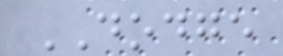DODGE
